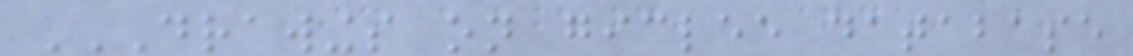DRAWINGS ON GICLEE DATABASE
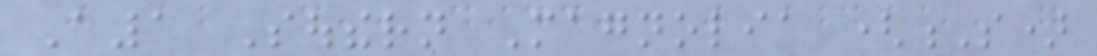A1 Southern Magnolia (S)
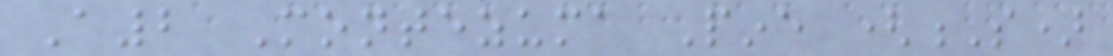A2 Montezuma Pine (S)
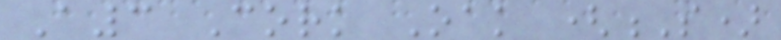A3 Cork Oak (S)
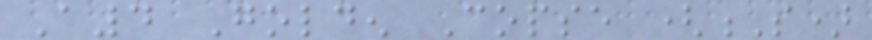A4 Golden Copse (S)
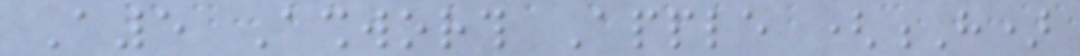A5 Ashworth Apple (H)
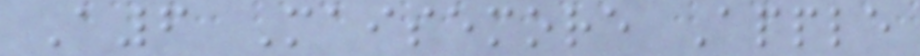A6 Maisemore Apple
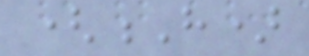(H)
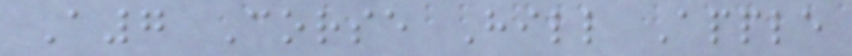A7 Corse Hill Apple
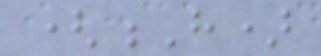(H)
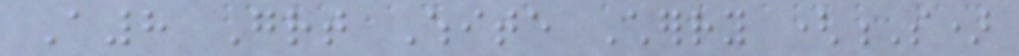A8 Great White Cherry (S)
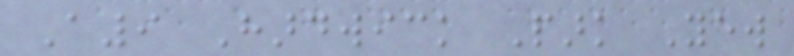A9 Hardwick Park Yew
